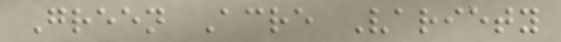Green Acre Variety
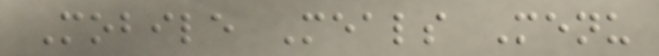Mobile Meals Menu
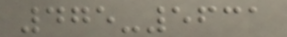475-5631
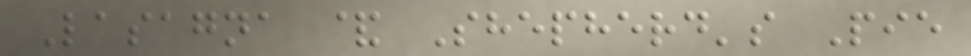Lasagna & Shepherd's Pie
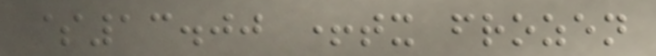$13.00 +tx frozen
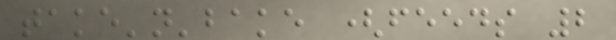take'n'bake (feeds 2
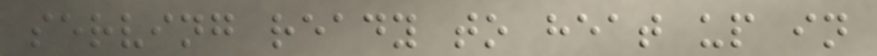serving ready to heat up in
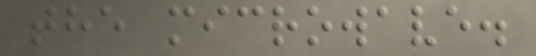the microwave.
